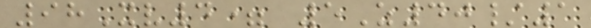98Xv4= 5Z40/1
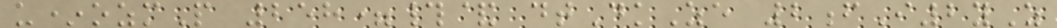u*ozmP 258=#& dtDkZe 2fI2yZ
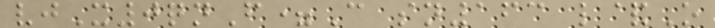vjX0qnF=C sn163 l&O
